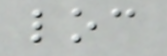loc
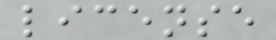license
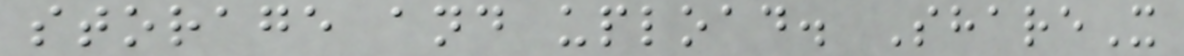storage and upload. ShareX
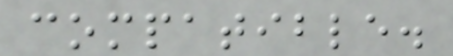compatible.
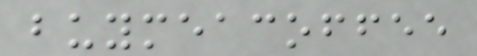buymeacoffee
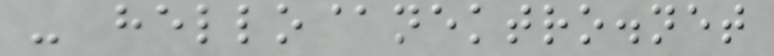- hello@nektro.net
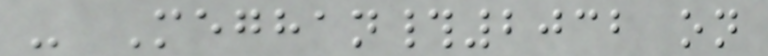- Meghan#2032 on
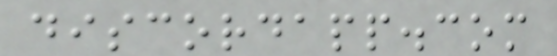discordapp.com
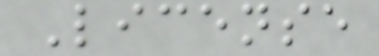License
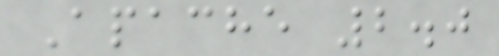Apache 2.0
